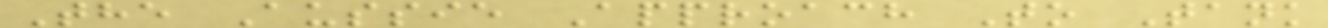The Aussie Approach To Tank
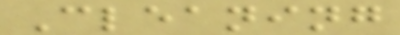Cleaning
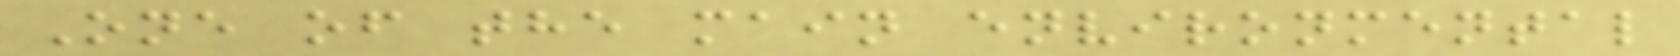One of the main environmental
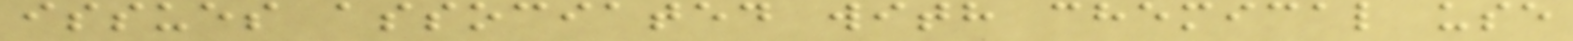issues associated with chemical use
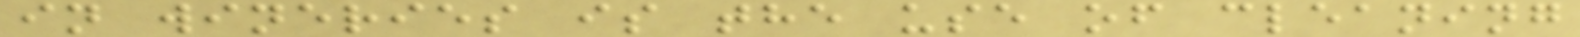in wineries is the use of cleaning
